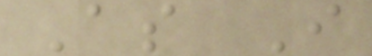As I
